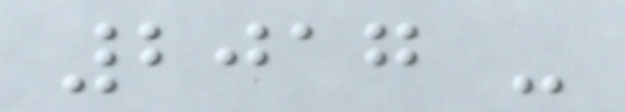2017 -
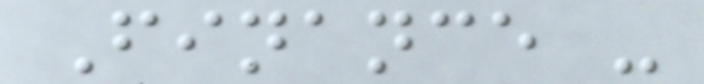Finance -
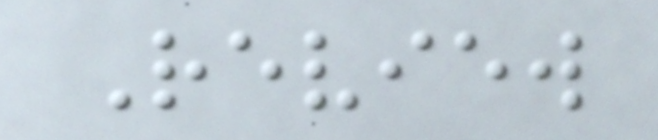Review
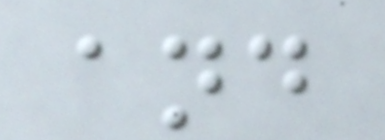and
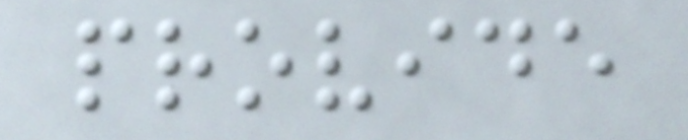provide
